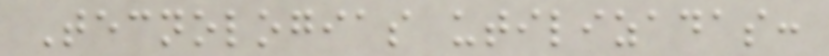Tecnologias utilizadas:
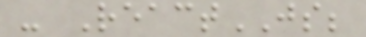- ReactJS;
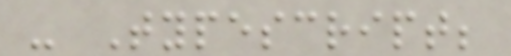- Typescript;
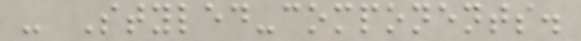- Styled-components.
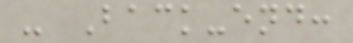- Back-end:
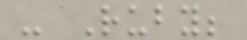- Ruby;
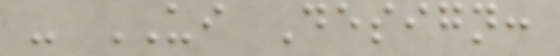- UI Design:
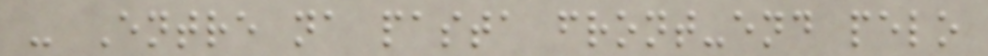- Entre na pasta front-end pelo
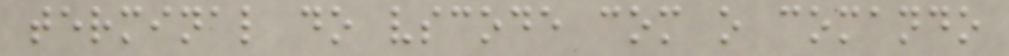terminal do vscode com o comando
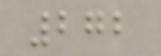272
